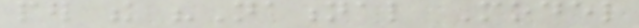per the "National Model
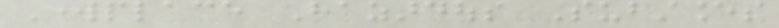Workplace Hazardous Substances
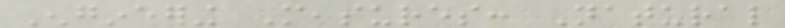Engineering Measures: Natural
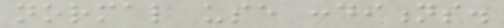normal use conditions.
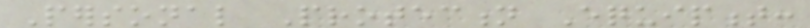Personal Protection Equipment:
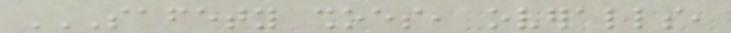SAFETY SHOES, OVERALLS,
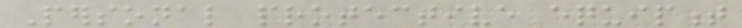Personal protective equipment
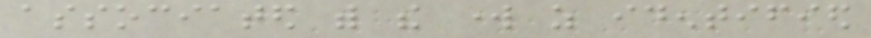associated with the work as identified
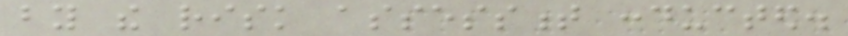by the risk assessment conducted.
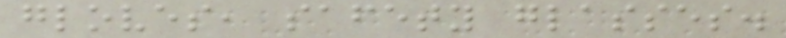gloves, safety glasses.
